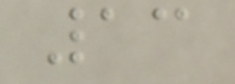13
